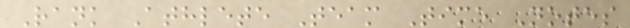Rank Athlete Team Time Notes
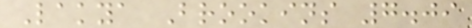Lakya Brookins 7.09
